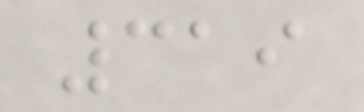319
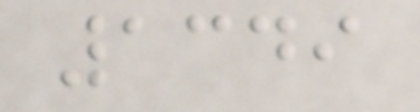1349
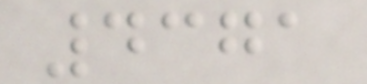4371
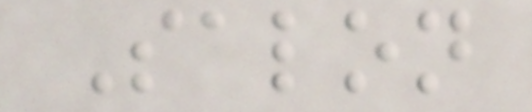Salon
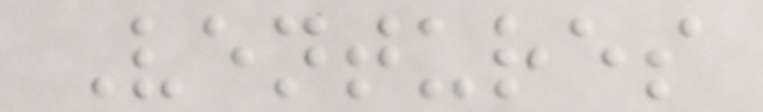Ventures
